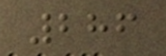286
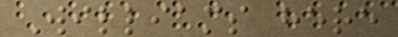Williams here
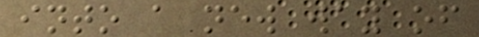into a new way of
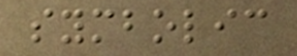symbolic
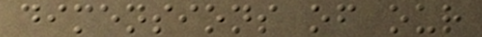dimensions of our
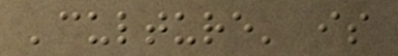'culture' is
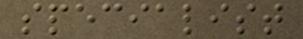specialist
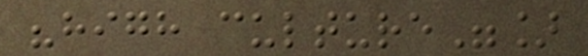"high culture"]
